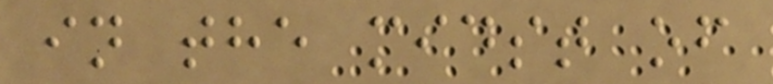in the midst of
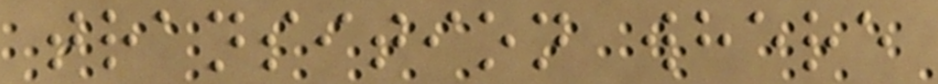transition where
